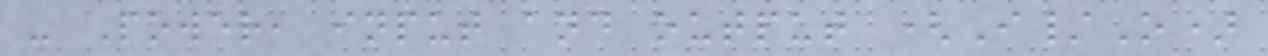- Power, input and output (I/O)
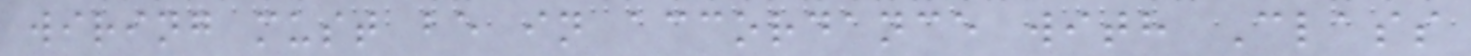wiring must be in accordance with Class
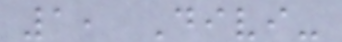1, Divi-
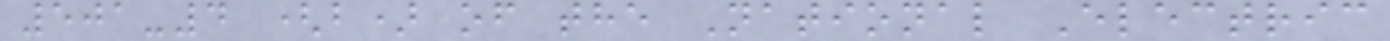501-4 (b) of the National Electric
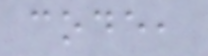code,
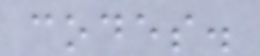codes.
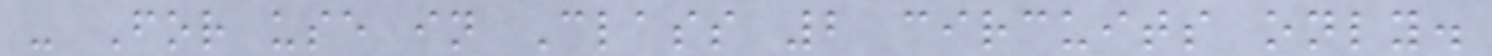- For use in Class 2 circuits only.
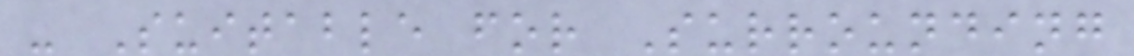- Suitable for Surrounding
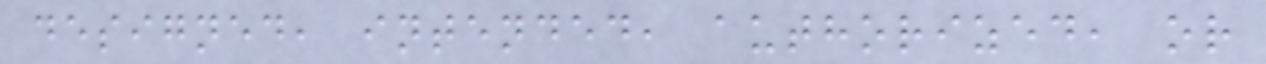designed, intended, authorized, or
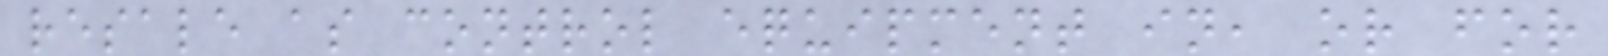resale as control equipment in, or for
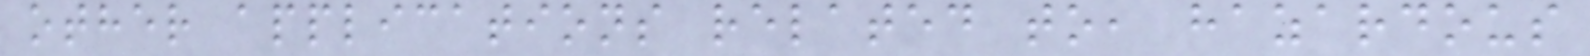other applications related to, hazardous
